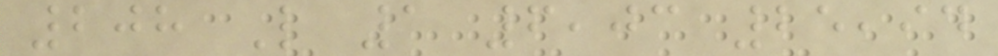208 L 1 6,03 25,94
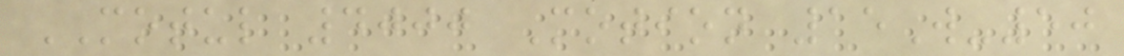MOTUL 4000 Motion 15W-50
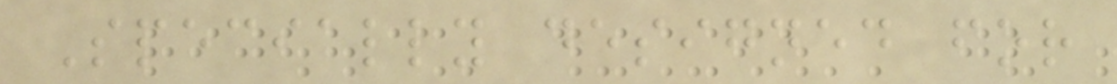Specially designed for
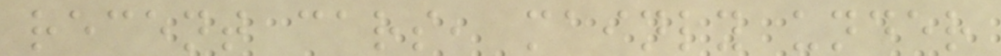recent cars, mainly under
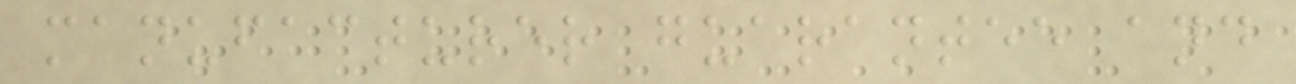manufacturer guarantee and
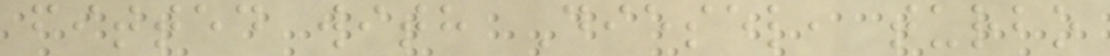fitted with Diesel, turbo
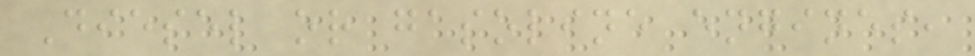Diesel or gasoline engines,
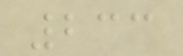233
